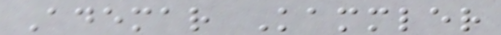Ademar Kammler
